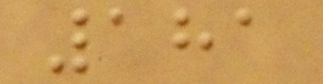181
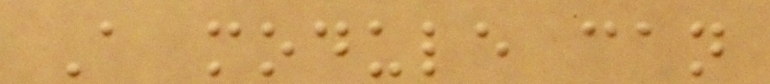A module can
